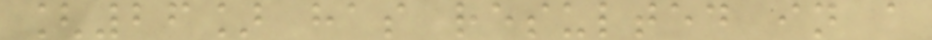[26] has resulted in a
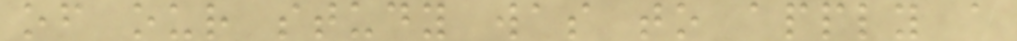of our study was to apply a
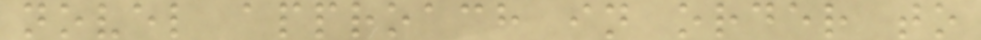novel approach in order to
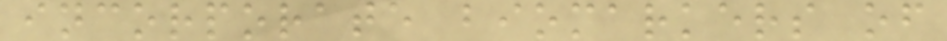incorporate biomarkers of
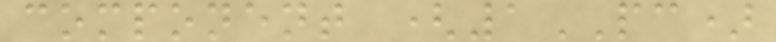component (1PC)
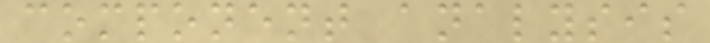component analysis
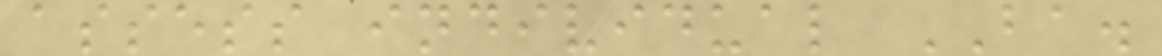assess individual BA.
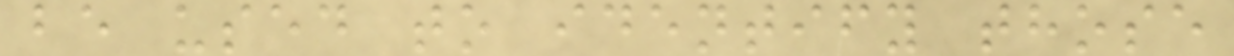be used to identify those
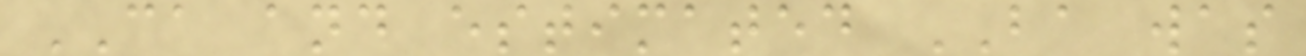CA and estimated BA was
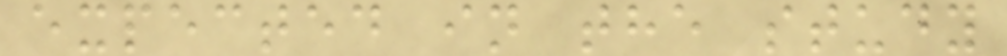expected in the study
